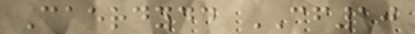Caerdydd CF10
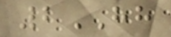2HH
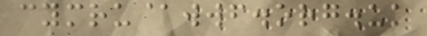cymru@wwf.org.uk
